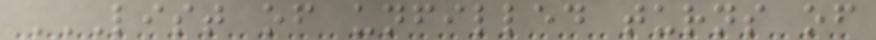LIST OF UNFILLED TURNS OF
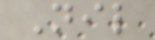Nil
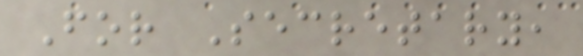For Secretary,
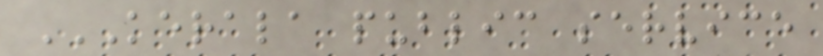KERALA PUBLIC SERVICE
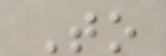To
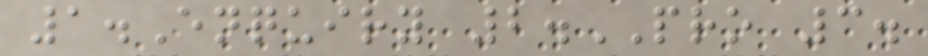1.Enquiry 2.PRO 3.
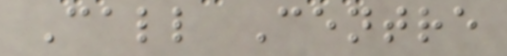Call Centre
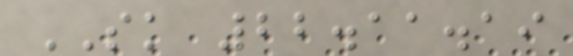SK 22.11.19
